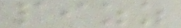pizz
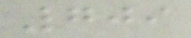709
